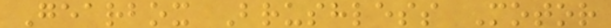Gearbox Brushless Motor
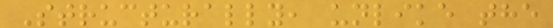Structurally, unlike the
